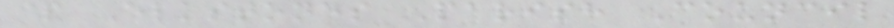& Elkstones Parish Council
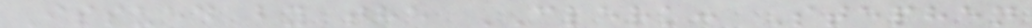Issued by the CLERK: Stephen
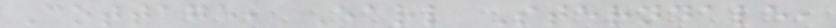Cottage, Earl Sterndale,
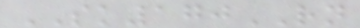SK170RN
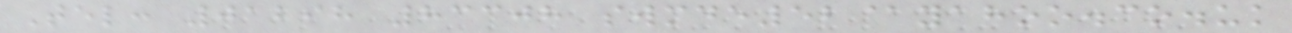Tel: 01298 83308 swmde52@yahoo.co.uk
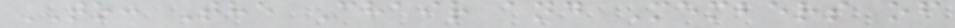TO: The Chair and Members of
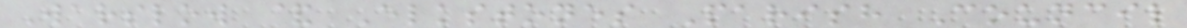Warslow & Elkstones Parish Council
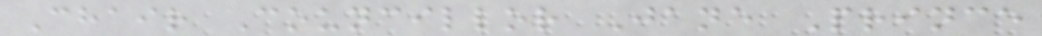Chair Councillor Jane Prince
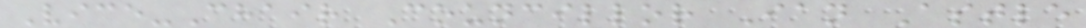Vice-Chair Councillor Ian Astle
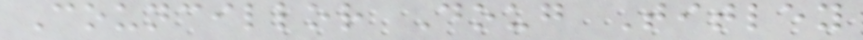Councillor Doug Titley
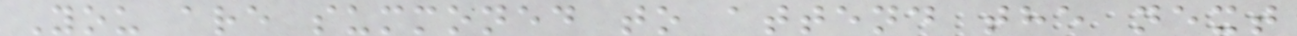You are summoned to attend the next
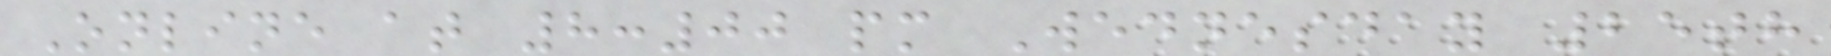Online at 8:00 pm Wednesday 25th
